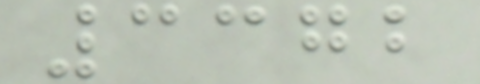3372
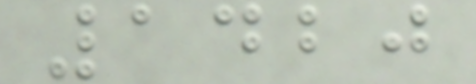1420
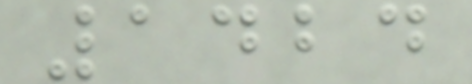1424
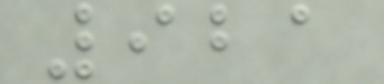921
